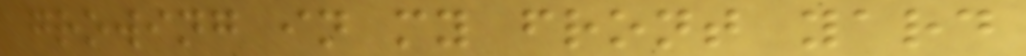growing in my front yard
